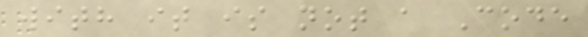with it is not a Code
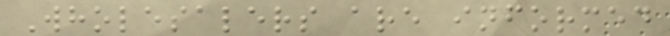Wholesalers are informed
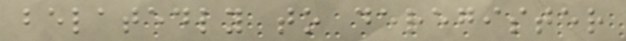belatedly to deregister
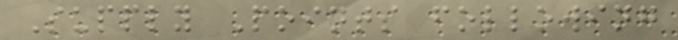Supply Points following
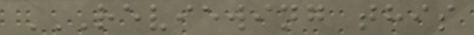REVIEWING THIS
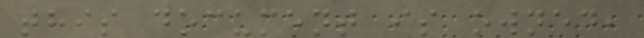this document is owned,
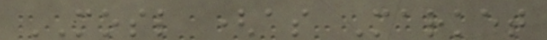MOSL (as Market
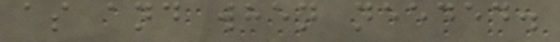as and when needed.
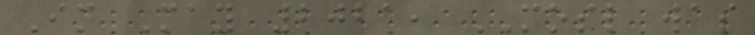In May 2021, MOSL was
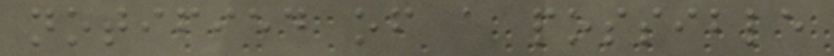notified of a possible
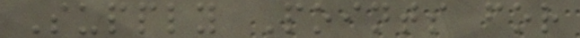Supply Points for
